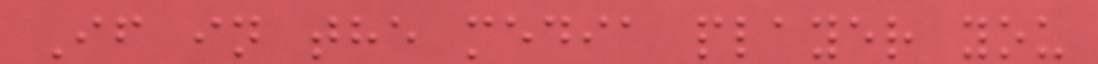If in the media player you
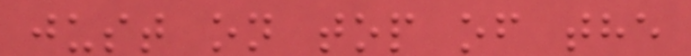just on top of the
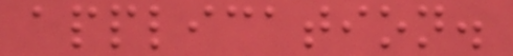application.
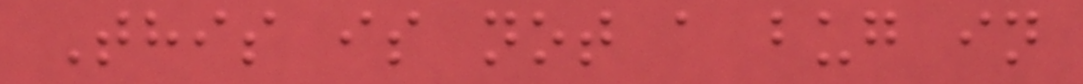This is not a bug in
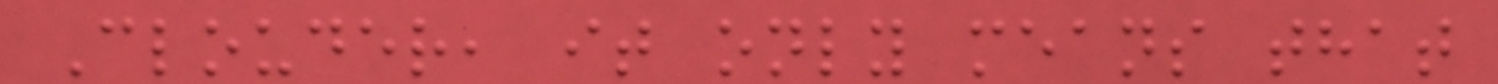Clouder, it only means that
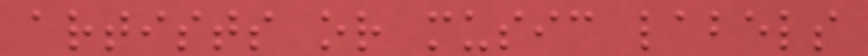artists or music labels
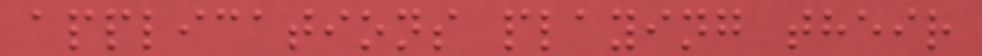applications playing their
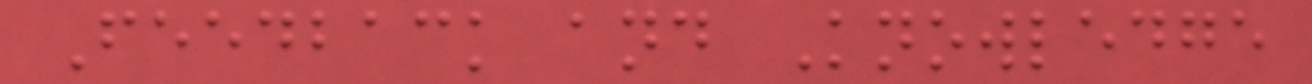Feedback and Knowledge
